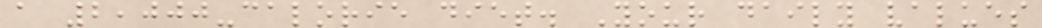a 2,000-calorie diet. Your daily values
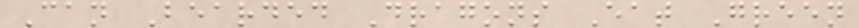Can Bearded Dragons Eat Green
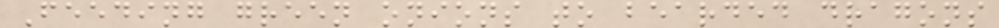Feeding green onions to bearded dragons
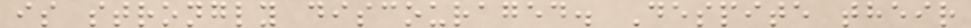is strongly discouraged. Despite their
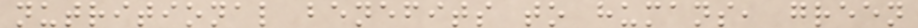nutritional benefits to humans, green
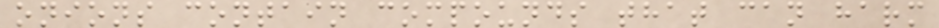onions contain compounds that can harm
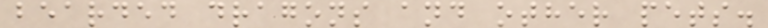bearded dragons and other pets.
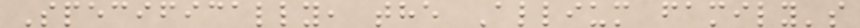Specifically, the Allium family's
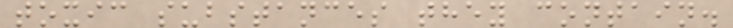toxic substances they contain.
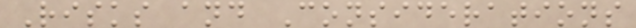Risks and Considerations
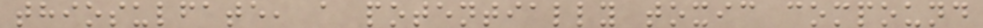thiosulfate, a potentially toxic compound
